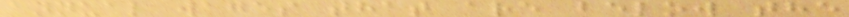annual wages that are below the
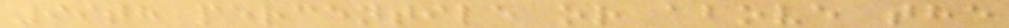99th percentile or above the
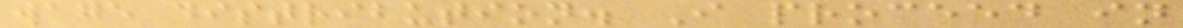wage distribution. I proceed in
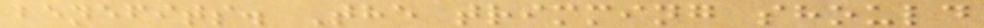benefits. The trimming should
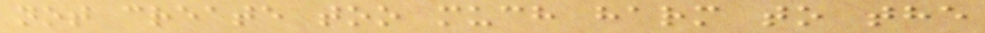not create too much harm to the
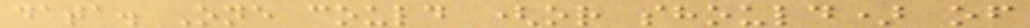data. One could (or should) of
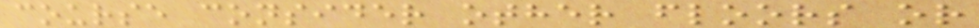course consider other floors or
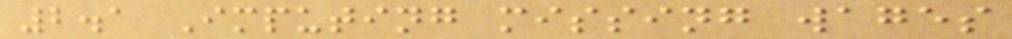2.1 Imputing missing wages
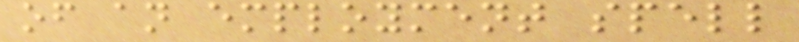of an employment spell
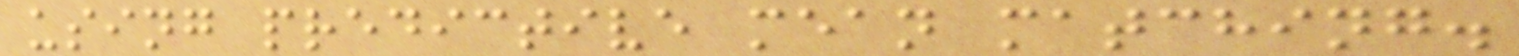using predictive mean matching.
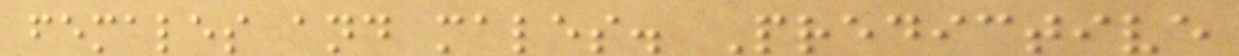females and males. Predictive
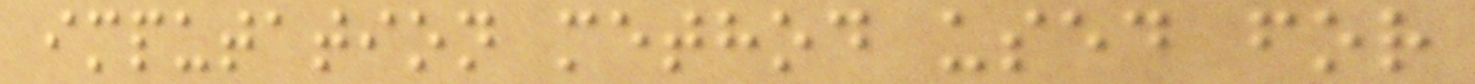imputation method used for
